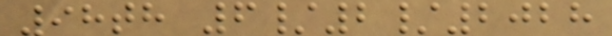98th 6/2/2028
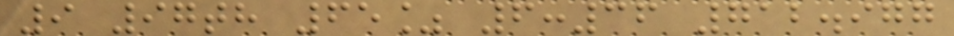9 97th 65% 6:36 712.977
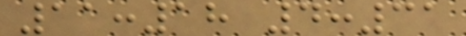11:18 4:31
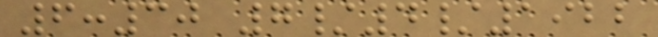6:30 7/4/1922
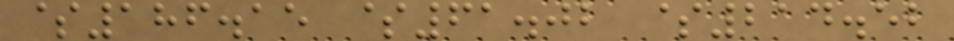$186.15 $61.02 $214.52
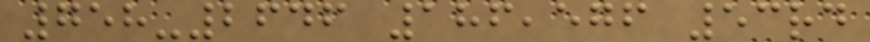758-2646 186,576 53rd
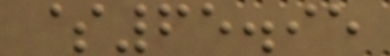$65.95
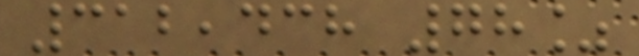312,438 78%
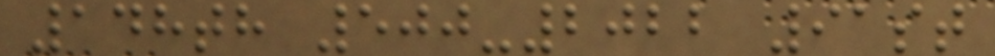148th 500-2022 91st
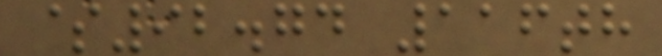$92.74 116th
